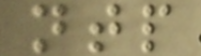ntp
